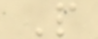P
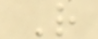R
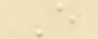E
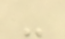-
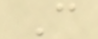C
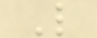L
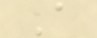A
